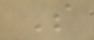S
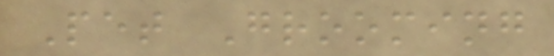Pet Grooming
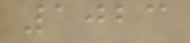1023
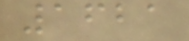1621
